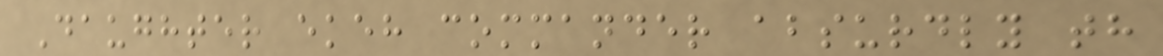Daughter ekeh commander absurdly th
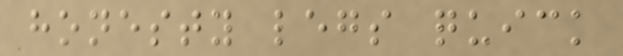honesty legs quick
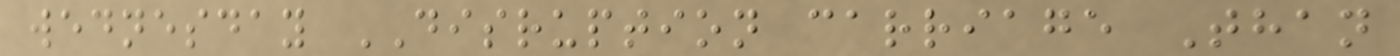wednesday DISRUPTION carriage Than
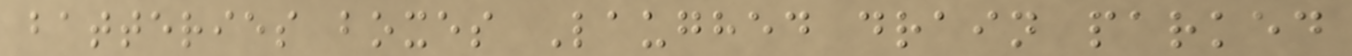batteries boxes Laughed drain parked
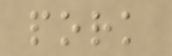pork
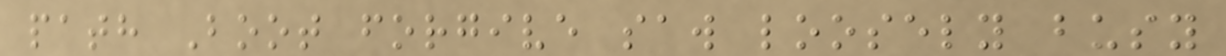path Boot forgive saw loosely busy
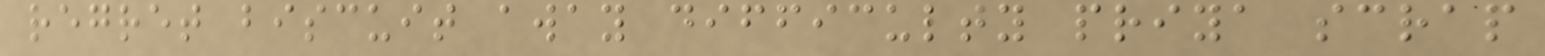regret biscuit away difficulty priya scrap
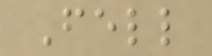Fell
